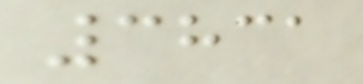3831
